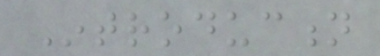Introduction
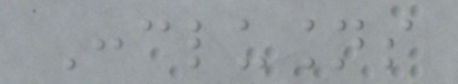Conclusions
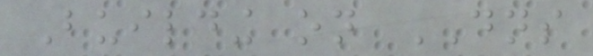Building on DNS
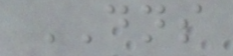DNS
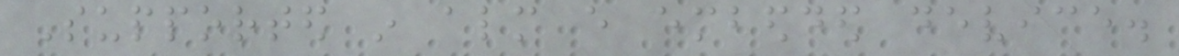Supported in almost every embedded device.
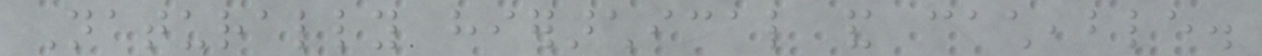Naturally hierarchical and cacheable.
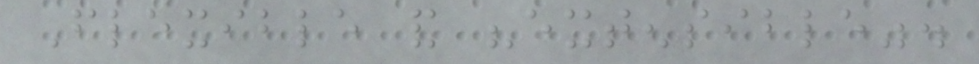Flexible and "extensible".
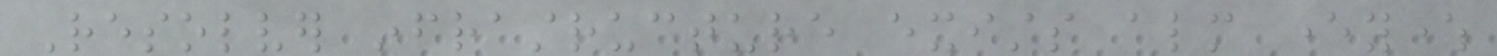Resolver infrastructure exists almost everywhere
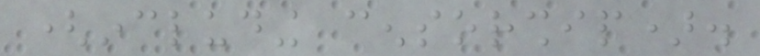(including censorship).
